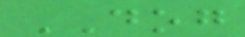DOG
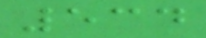534
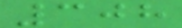308
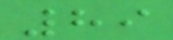89
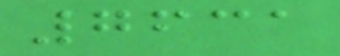7631
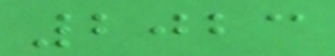2023
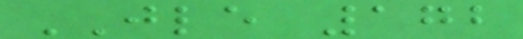JLE 172
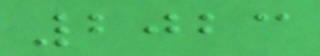2023
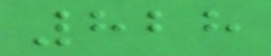828
